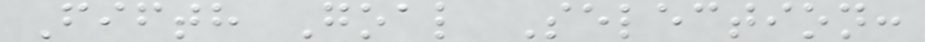Fifth Goal Selection:
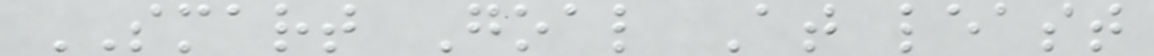SMART Goal At least
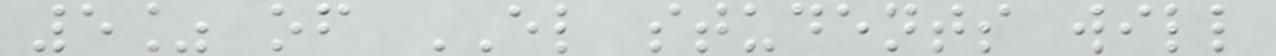5% of EL students will
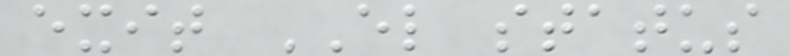exit EL status
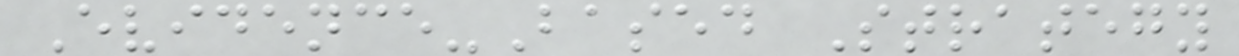Evidence-Based Strategy
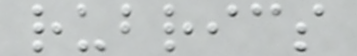rubrics
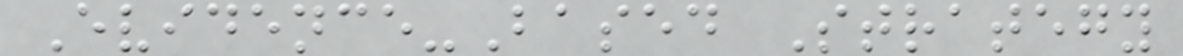Evidence-Based Strategy
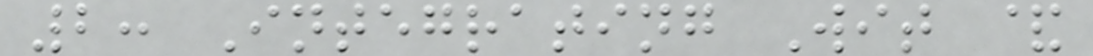2: Integrating Wit &
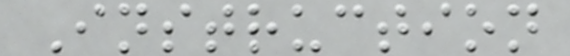Instruction
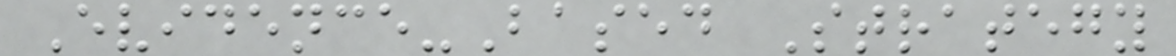Evidence-Based Strategy
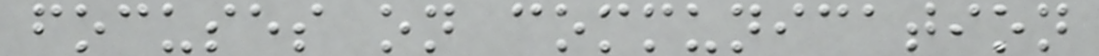focuses on communication
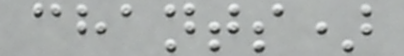chants)
